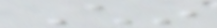Chin
